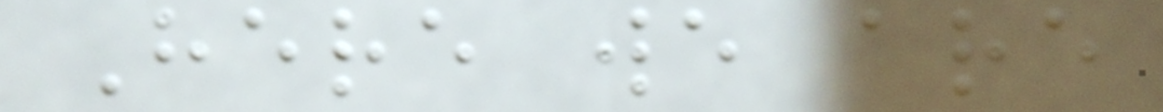Here we are
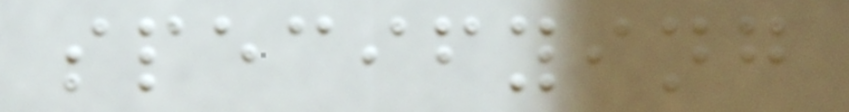specifying
